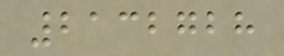2132728
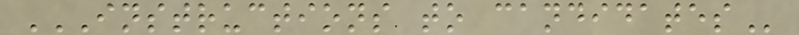INSTRUCTIONS TO CANDIDATES
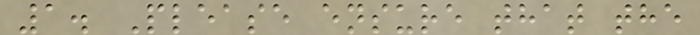1. Please ensure that the
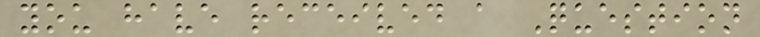you have received a Question
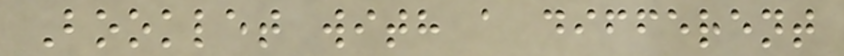Booklet with a different
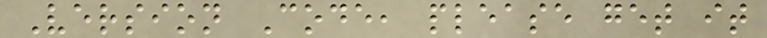Version Code, please get it
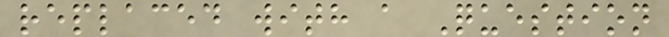replaced with a Question
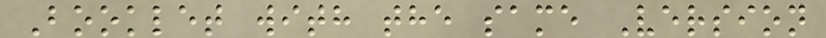Booklet with the same Version
